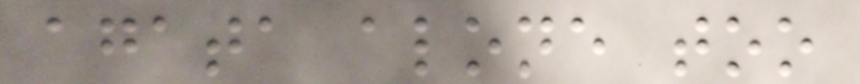agata alone too
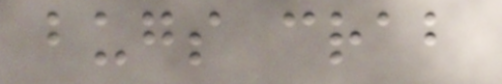bugs crab
